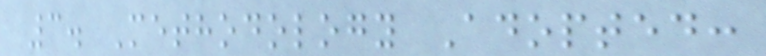3. Methodology Adopted:
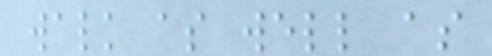walk as well as
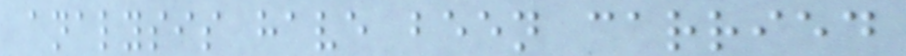analysis have been carried
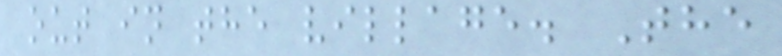out in the village. The
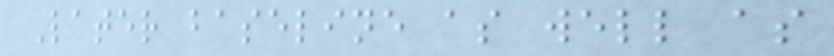Later baseline as well as
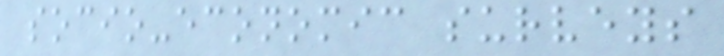socio-economic surveys
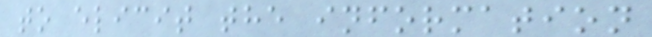to elicit the information
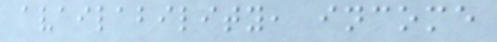availability, income
